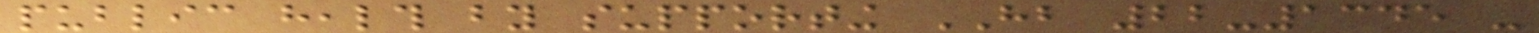public health by supporting HB 22-1345 -
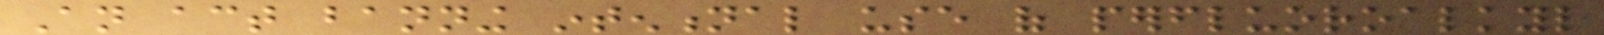An act banning intentional use of perfluoroalkyl
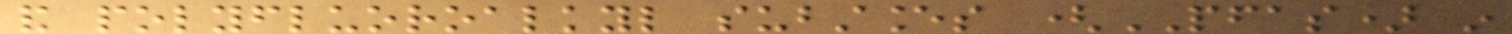and polyfluoroalkyl substances (PFAS) in
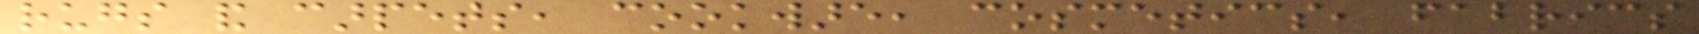rugs and carpets, cookware, cosmetics, fabrics
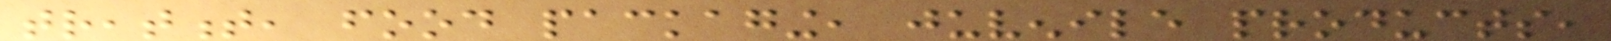treatment, food packaging, juvenile products,
